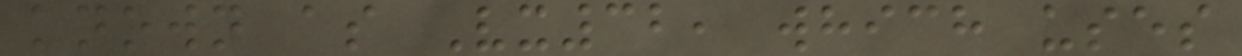known as Vx32, which uses
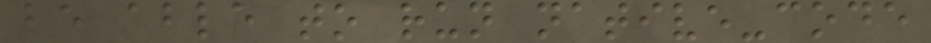be able to run native-code
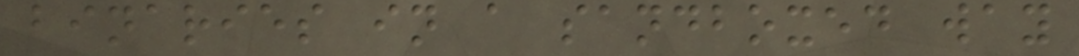binaries in a sandboxed way
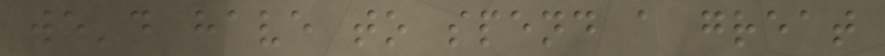we'd have to spend a great
